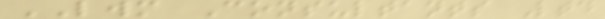LWM Consultants Ltd
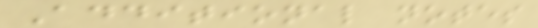Additional notes
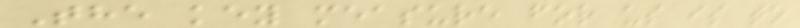The key measure for us is to
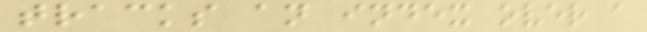tracks an index over a
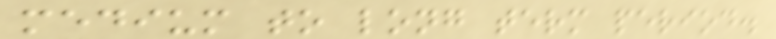medium to long term period.
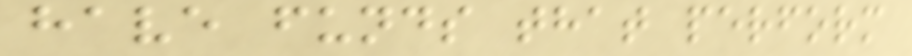have funds that perform
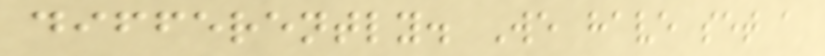differently. We have set a
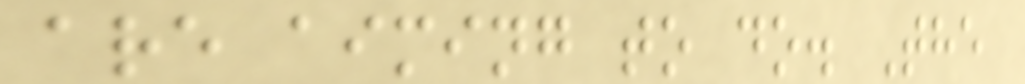are aiming to do. The
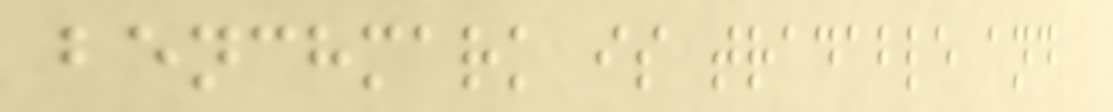benchmark is tradable and
